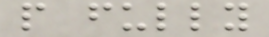people fully
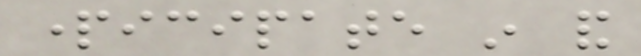participate in and
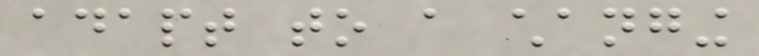adapt to a changing
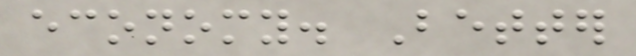economy. Better
